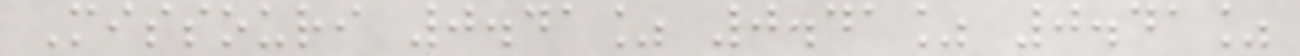Missouri 0.41% 0.41% 0.41%
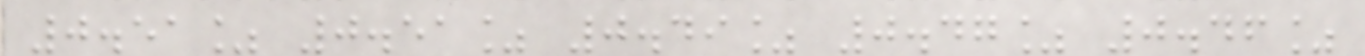0.51% 0.51% 0.49% 0.47% 0.46%
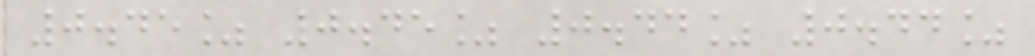0.45% 0.45% 0.44% 0.44%
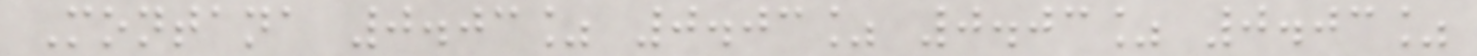Montana 0.03% 0.03% 0.03% 0.03%
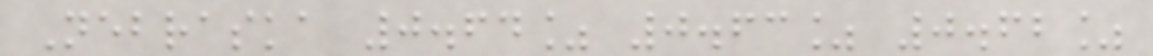Nebraska 0.64% 0.63% 0.62%
